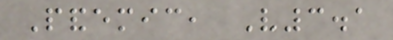Pandemic, V3.1
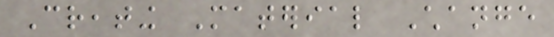Creating Material Change
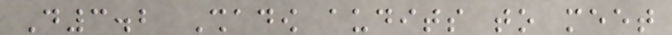D3.2 Shadow audits to meet
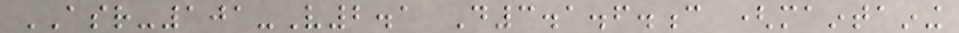ASR-101-V2.1 D3.1.6.c (maintaining
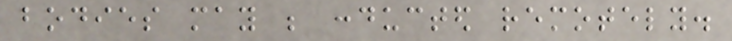bodies may be conducted remotely.
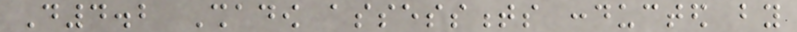D4.2 Shadow assessments conducted by
